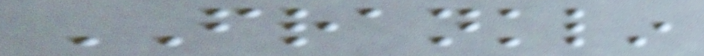FRANKLIN
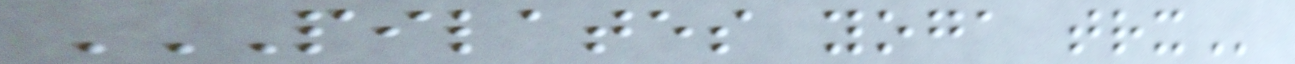PILATES YOGA TRX
